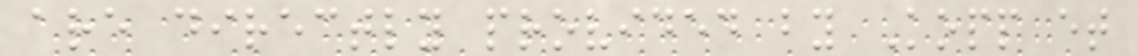are directly provided by Kopp et
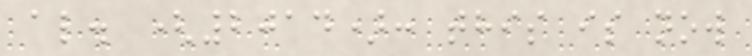al. (2014): this is now
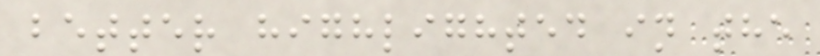better highlighted in the
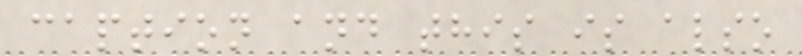caption and this is also
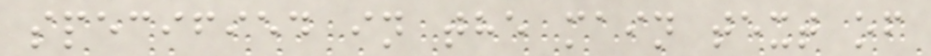specified in the main text of
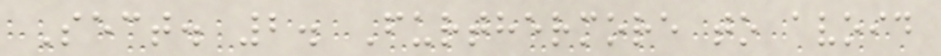Sect. 2. Furthermore to avoid
